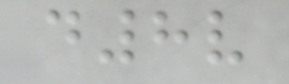d8v
